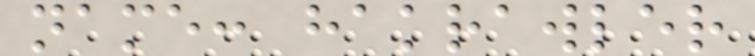name: hakrawler
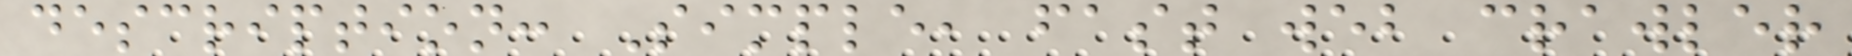description: Simple, fast web crawler
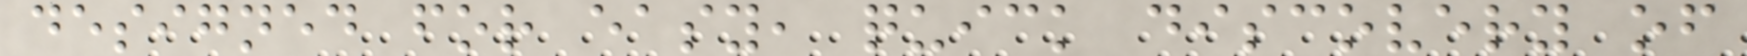designed for easy, quick discovery of
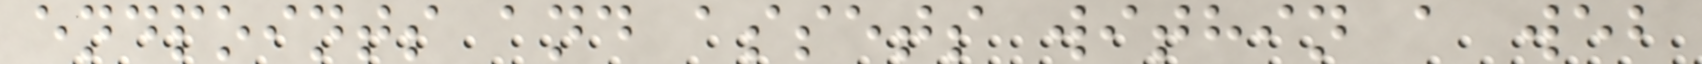endpoints and assets within a web
